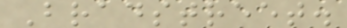Bradstreet.
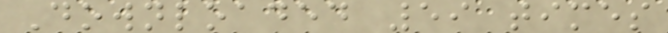Downloaded 59 times
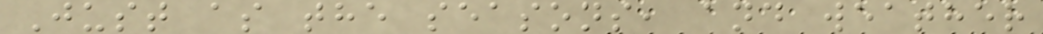Just as the seasons, and weather
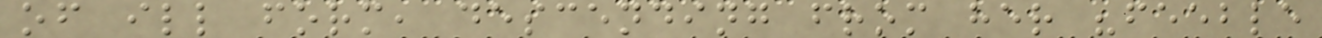of ill form, descending from her "feeble
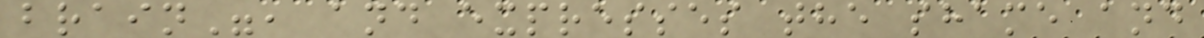brain", and expresses the shame and
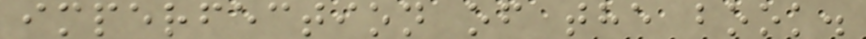imperfection of the book.
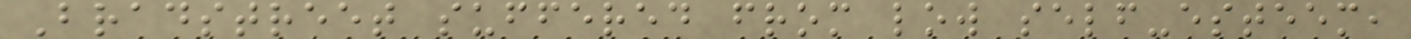Bradstreet suffered from low self-esteem,
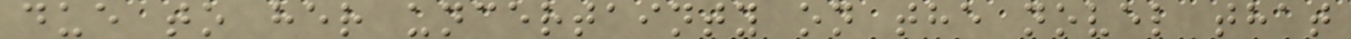due to her uncertainty on the novel that
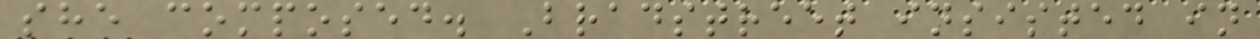she composed. Bradstreet insisted in
